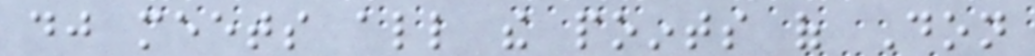dj meets all the points of Don
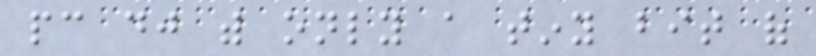pc dj with only a tiny bit of
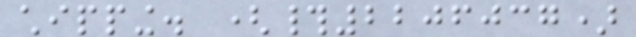chipping. (#2206037)
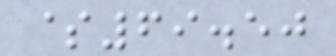$69.50
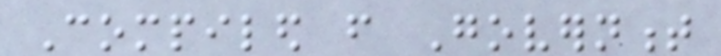Compiled from Government
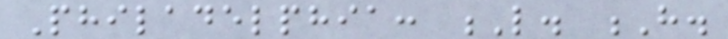Philadelphia: L. H.
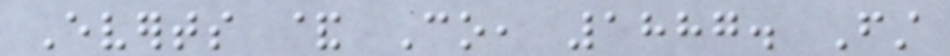Everts & Co, 1887. First
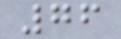76
